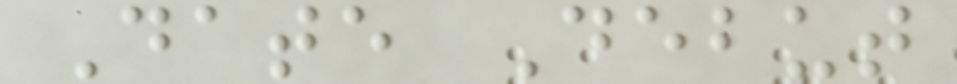Date Debut
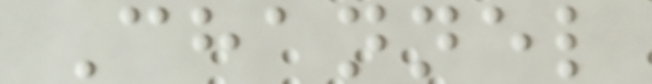Channel
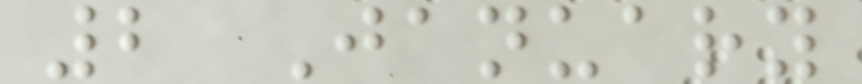2 January
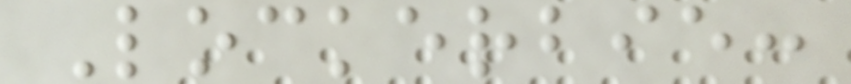Lockerbie:
